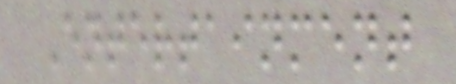Entertainment
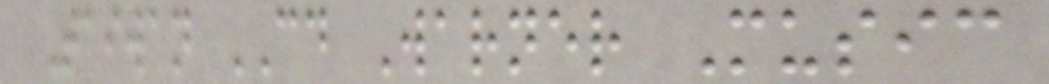Taiwan CD Warner Music
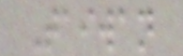Taiwan
